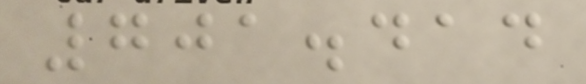701.414
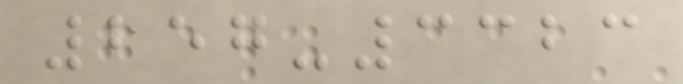257-3323
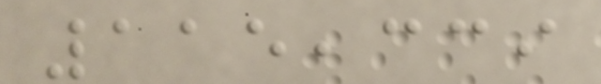115,339
